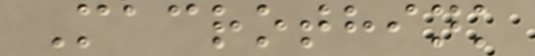Macrothink
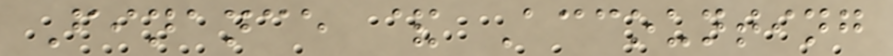Finance & Accounting
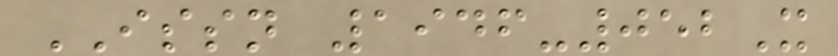ISSN 1946-052X
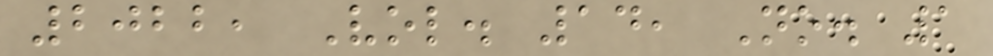2022, Vol. 14, No. 1
